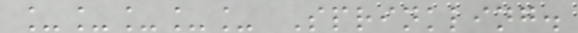_____ Sprinkling.
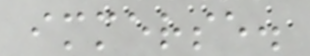immerse.
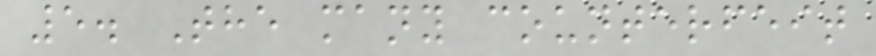5. The many counterfeit
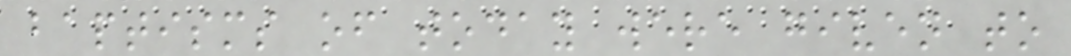baptisms of today were given to
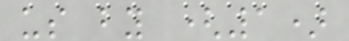us by (1)
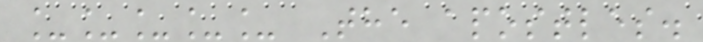_____ The apostles.
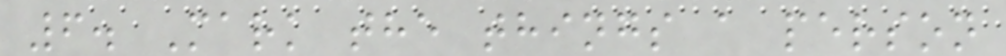6. Mark the things a person
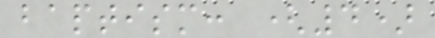baptism: (4)
